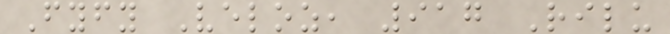Fyfy Veloz, 917 Rilu
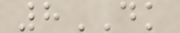8DK
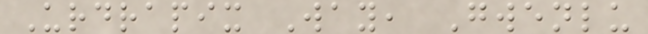Urdrapix Way, Gwenlu
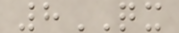8QX
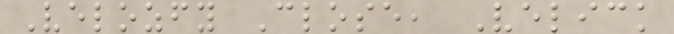Velozfy Close, Velick
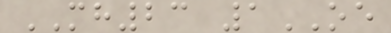MH23 1OE
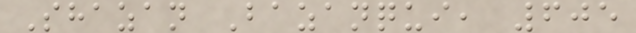Shazan Bazanqui, 605
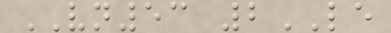VN53 2LE
